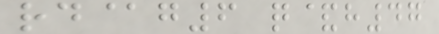rd@g6 q&h47
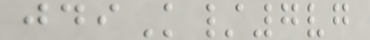jdiK/7vg
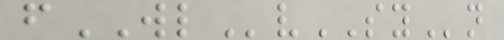fWLvSYn
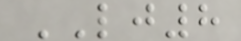LJ8
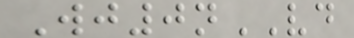Wj0nVD
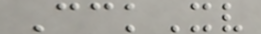CckXv
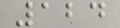124
